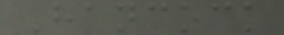Hancock
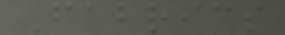Fabrics
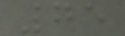75
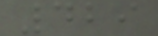429
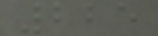225
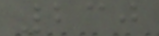230
